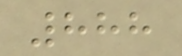888
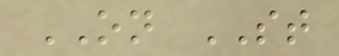ON ST
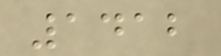1412
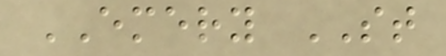EMERY ST
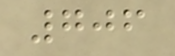706
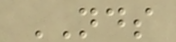NDS
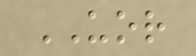UOR
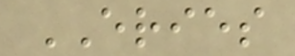ERIES
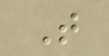T
